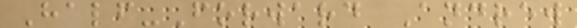Half-Forward Andrew
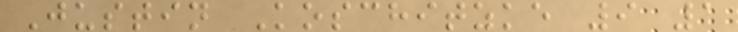Justin Koschitzke 9 1
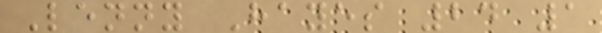Lenny Hayes 24 1
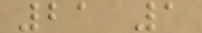21 1
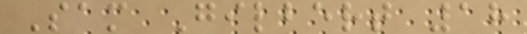Sam Gilbert 18
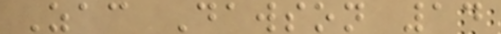Zac Dawson 14
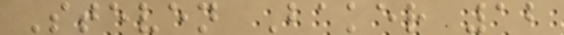Steven Baker 12
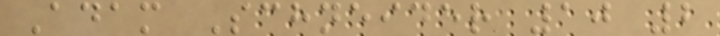Adam Schneider 10 2
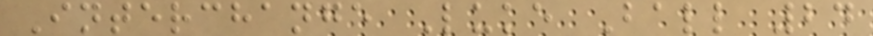Interchange Luke Ball 24
